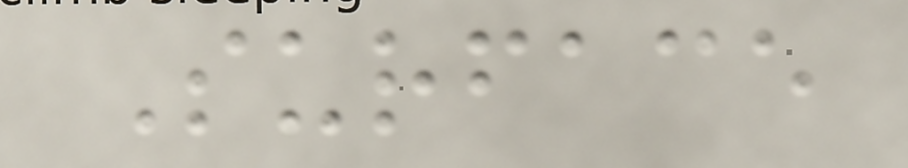Surface
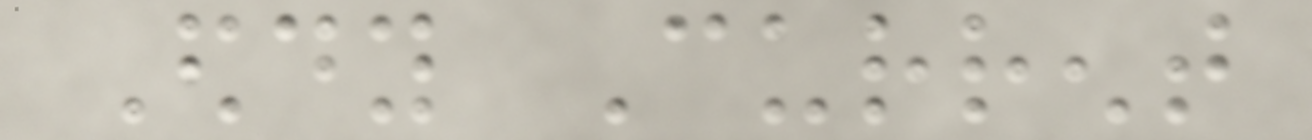Eddy Current
